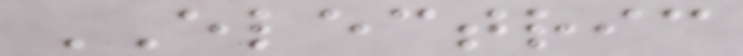ELECTRIC
